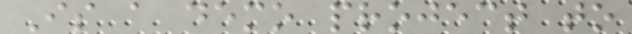Is a demo project to
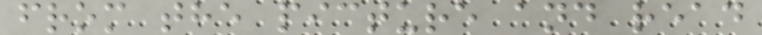from the picture and read
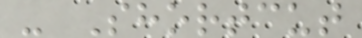- Shortcut
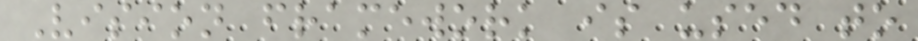Vision framework is used to
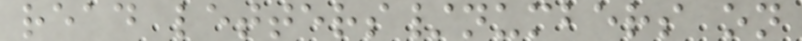read letters/numbers on
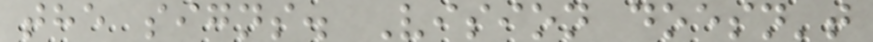the signs. Vision doesn't
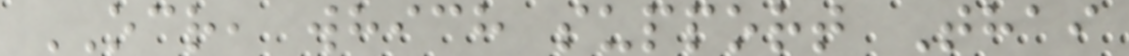OCR, which support Thai
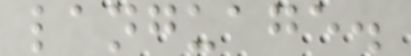language.
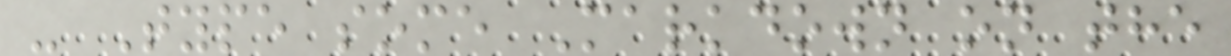- Type some Markdown on the
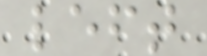left
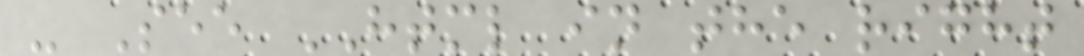- See HTML in the right
